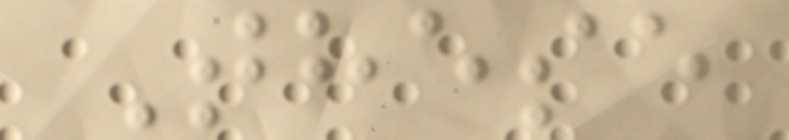These
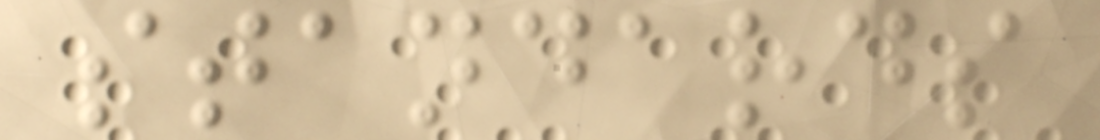standards
